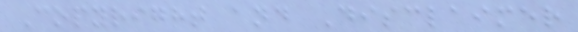Copyright and Disclaimer
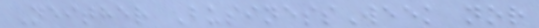Neither BusinessWeek nor
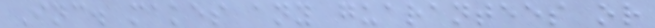Inc. makes any guarantees or
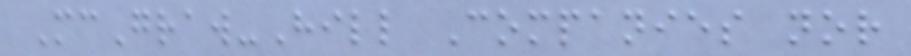McGraw-Hill Companies nor
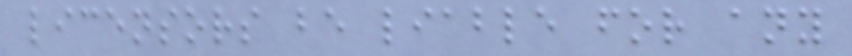licensors be liable for any
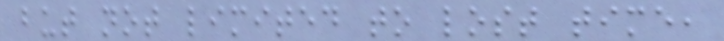but not limited to lost time,
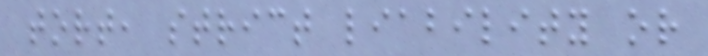tort, strict liability or
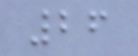26
